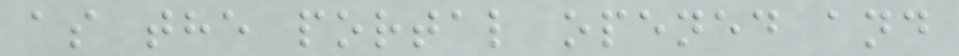as the portal opened and
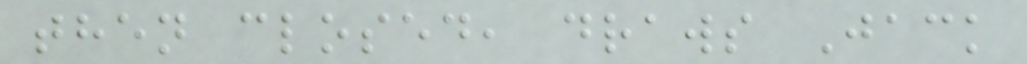then closed, draws Jack
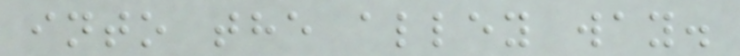into the alley way.
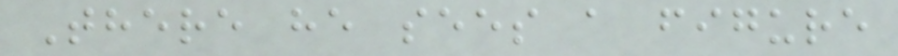There he sees a figure
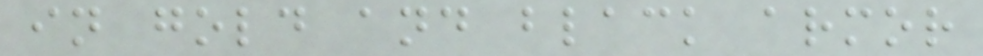in gold and black armor
